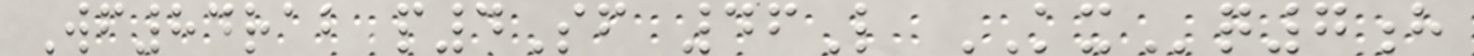Wf84rab p4Sf 46L KXq7h
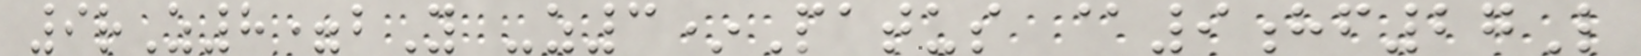9rZ8=bY -z3*Patus @9hf27L
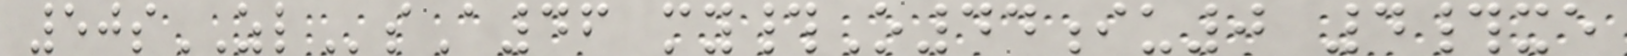50sZLsA46 my#O44iu0 4#xe
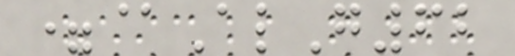=@AlG62
